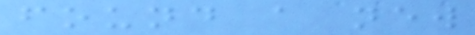found a new
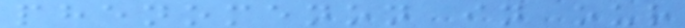phenomenon in our
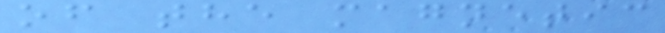of the magnetic
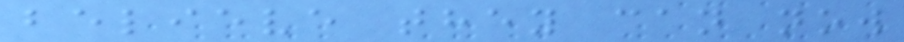believe they can now
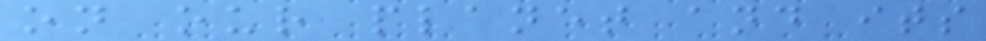on our planet and its
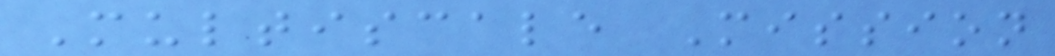Multiscale Mission
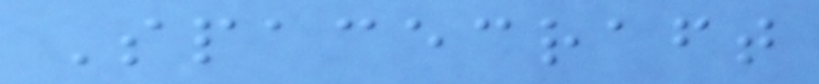Spacecraft
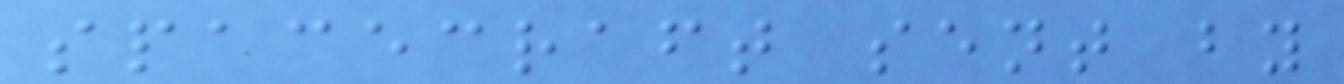spacecraft sent by
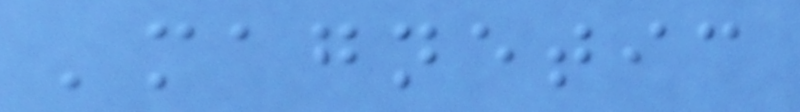'magnetic
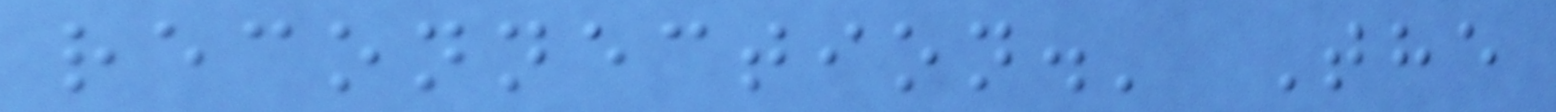reconnection.' The
